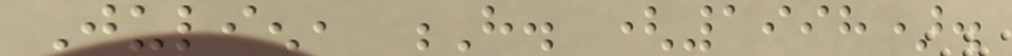Julien, H. (1998).
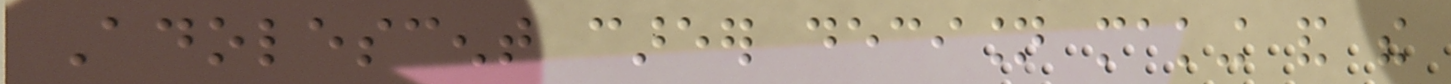Adolescent career decision making and the
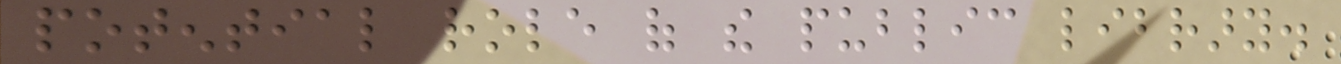potential role of the public library.
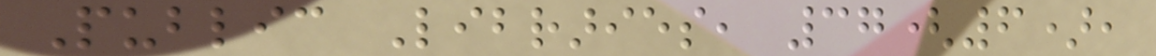Public Libraries, 37(6),
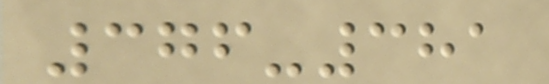376-381
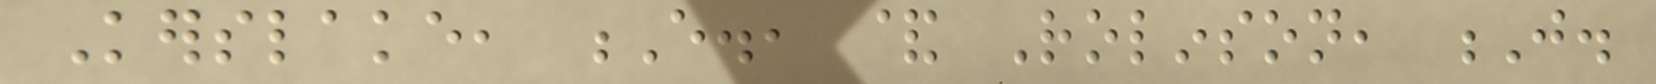Kerslake, E., & Rolinson, J.
